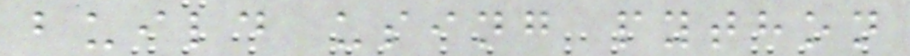build using python
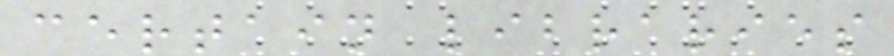certain libraries
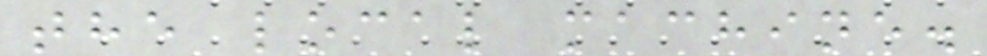the local machine.
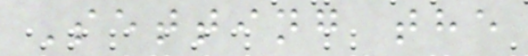Setting the
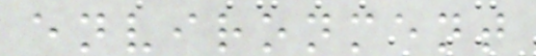environment
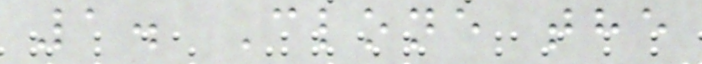1. Clone the
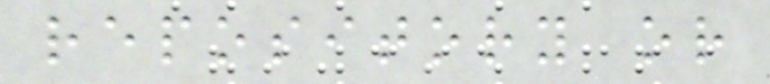repository or
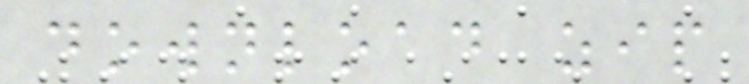download zip
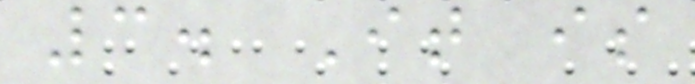3. It is
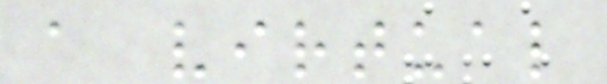a virtual
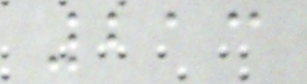213
